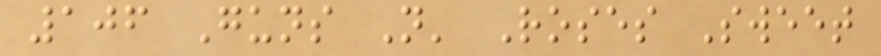106 Guns N' Roses Sweet
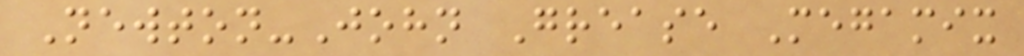Newton-John Grease Megamix
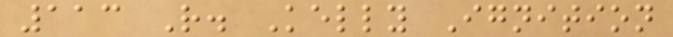113 R. Kelly Ignition
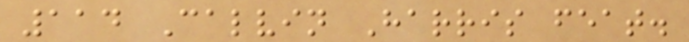114 Calvin Harris feat.
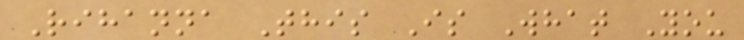Rihanna This Is What You
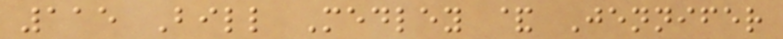115 Bill Medley & Jennifer
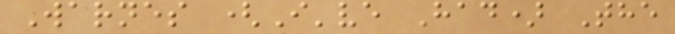Warnes (I've Had) The
